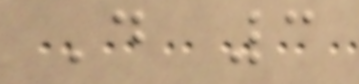D 3
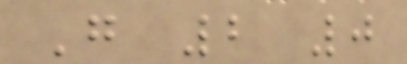G 2 0
